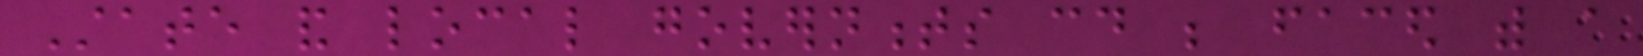State and local governments could be faced with a
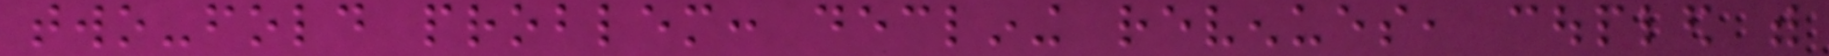two-fold problem: declining revenues, coupled with
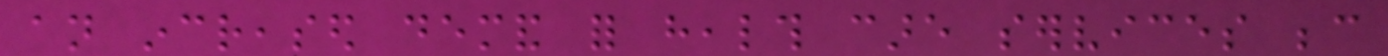an increased demand for health care services because
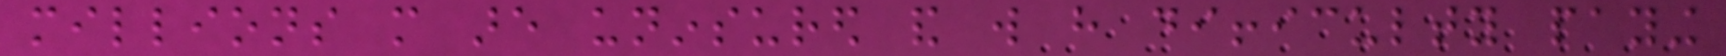millions more are uninsured and will have difficulty paying
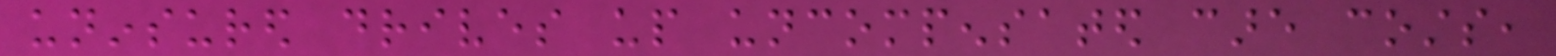uninsured drives up uncompensated care costs,
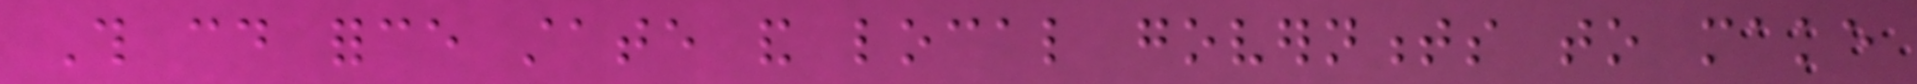This could force state and local governments to make
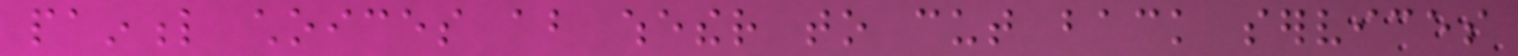painful choices about whether to cut back services
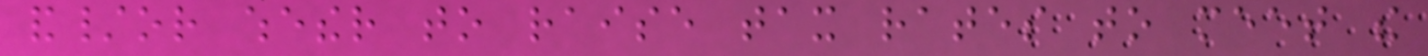and/or whether to raise tax rates to meet the
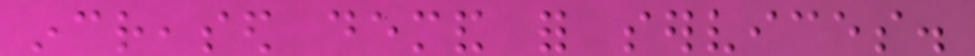increased demand for services.
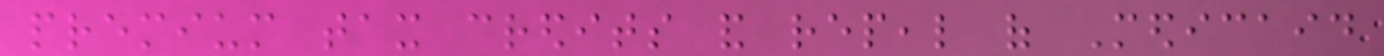premium tax credits and repeal of Medicaid
